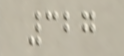327
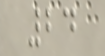24
